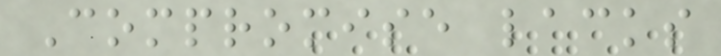Compromise lacks
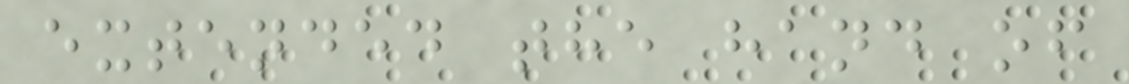extended the hand of
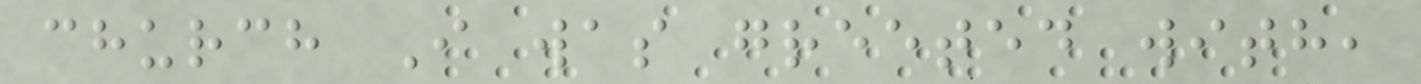church I was greeted with,
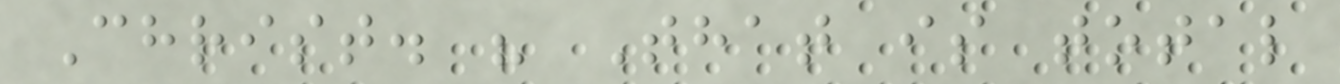Christ. " That is total
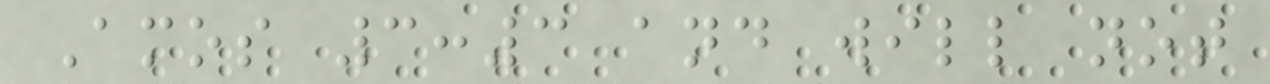Amos 3:3 and will not
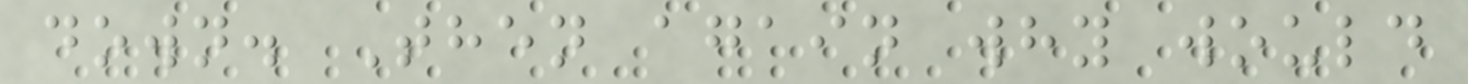down. Then again why would
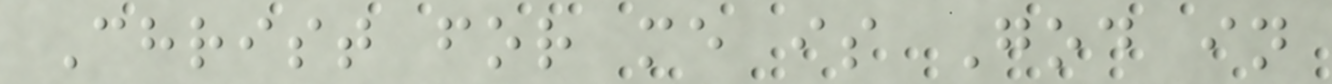Christ for me is God in
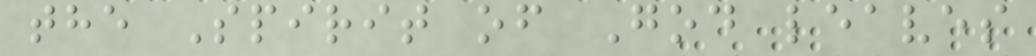the Spirit of God leaves
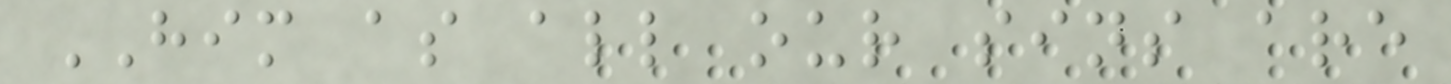HIM as all our sins are
